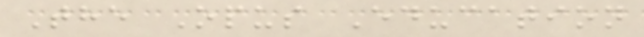The Opus Education
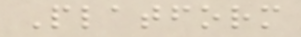Platform
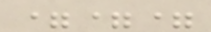===
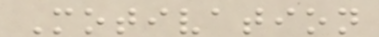Motivation
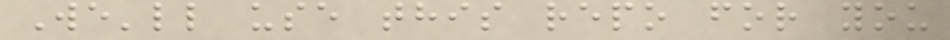We'll use this repo for you
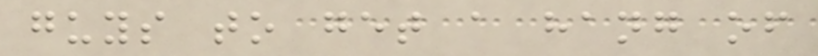guys to get a hang of
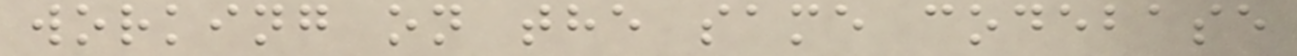working on the same codebase
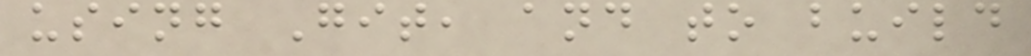using Git, and to build
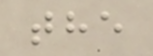the
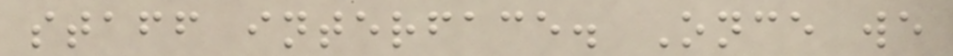staff interface. Once we
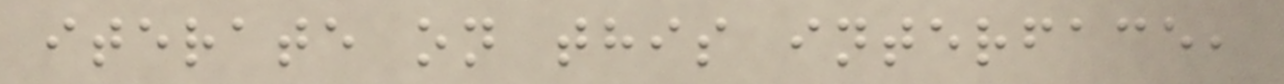iterate on this interface,
